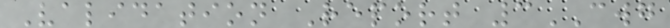Validation Report 3CWG
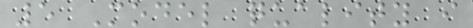5 Model quality i
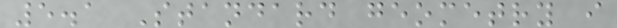5.1 Standard geometry i
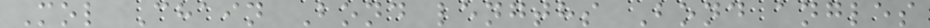Mol Chain Bond lengths Bond angles
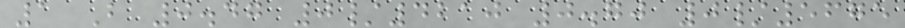1 B 0.47 0/4210 0.70 0/5675
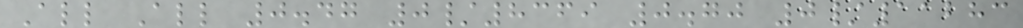All All 0.47 0/8369 0.70 0/11283
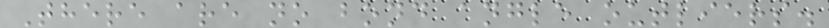There are no bond angle outliers.
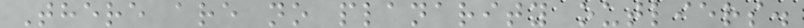There are no planarity outliers.
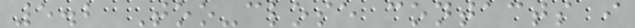5.2 Too-close contacts i
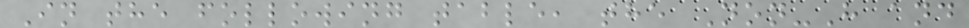In the following table, the Non-H and
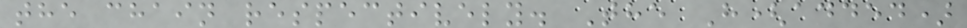the chain respectively. The H(added)
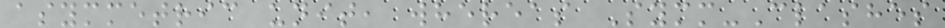asymmetric unit, whereas Symm-Clashes
